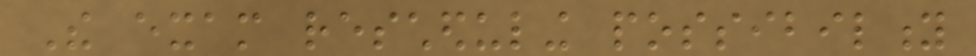The exam rescheduling possibility
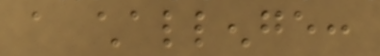a challenge:
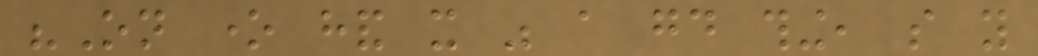"On one hand it was a good thing, so you
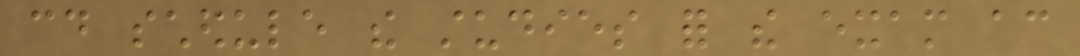could schedule the studies for the exam according
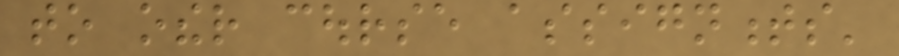to other course assignments'
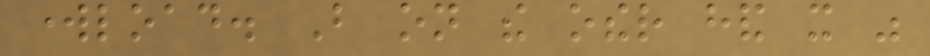workload. But on the other hand it was
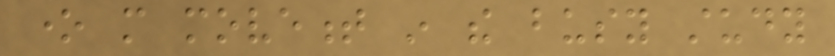one more movement in the busy study
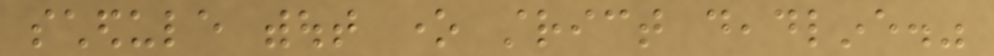schedule without one strict deadline."
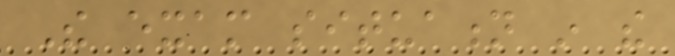The exam situation in the
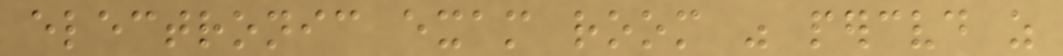electronic exam room was perceived as
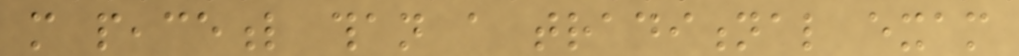more peaceful than a traditional exam
